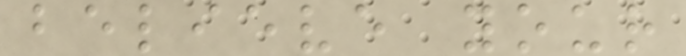believe your
